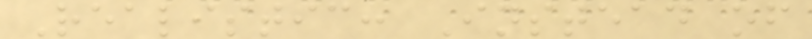Realistic: Instead of
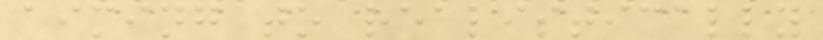aiming to realistically
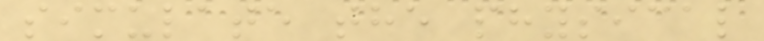simulate the physical
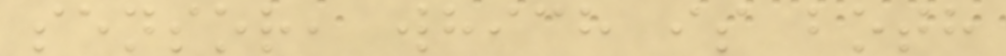sensor, which is both
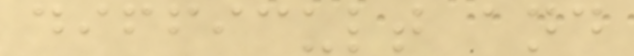difficult and
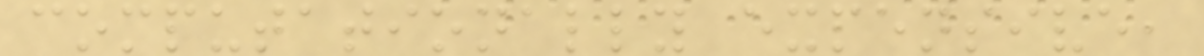computationally expensive,
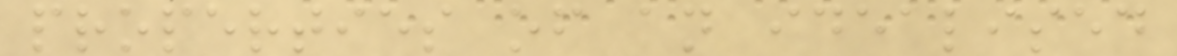properties of an idealised
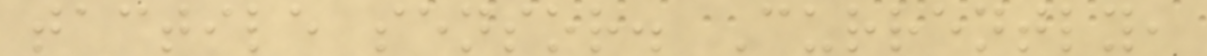tactile sensor. Currently,
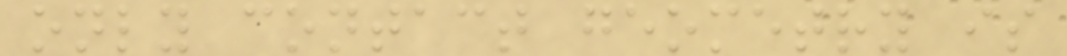only contact geometry is
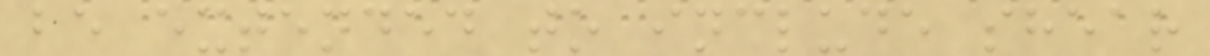be extended to include shear
